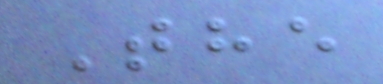The
